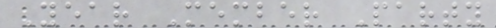Year Member Party
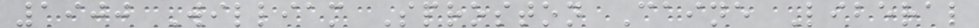1900 William Sproston Caine Liberal
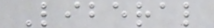Liberal
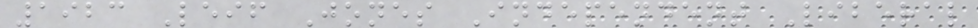1923 Leif Jones Independent Liberal
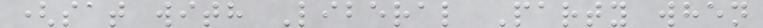(sat with Liberal Party when
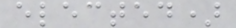elected)
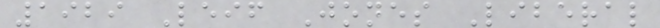1929 Leif Jones Liberal
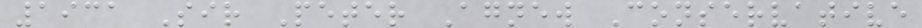1931 Sir Peter Agnew Conservative
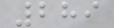289
